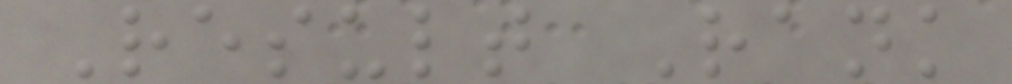Result Rank
